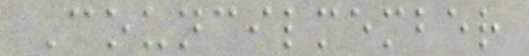Councilmember
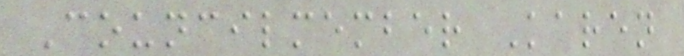Councilmember Karen
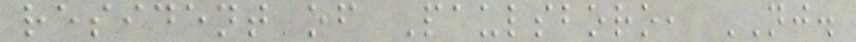resident of Paulsboro, NJ.
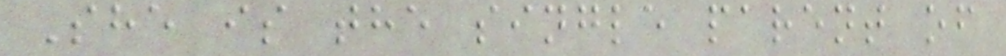She is the single parent of
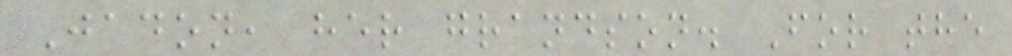Jadon, her grandson. For the
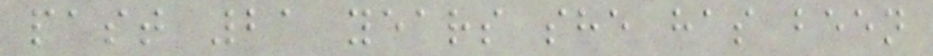past 21 years she has been
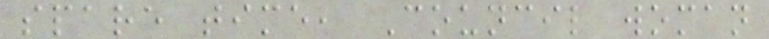spare time, Council woman
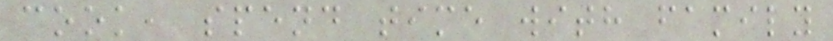cook, spend time with family
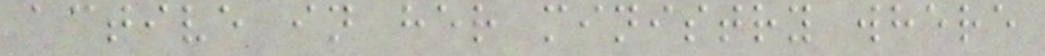active in her ministry where
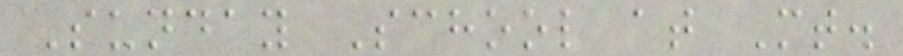Sunday School at Mt.
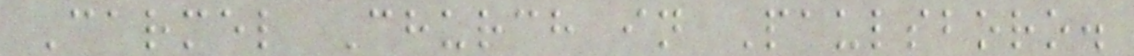Carmel Church in Paulsboro.
